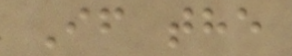If the
